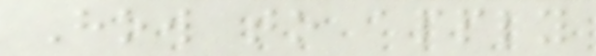How to apply
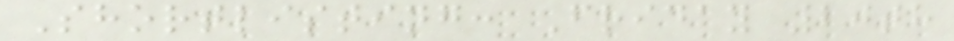Shortlisting: Friday 20th
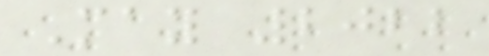May 2022
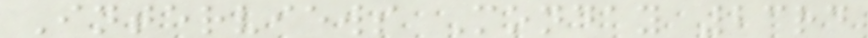Interviews Monday 23rd
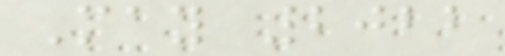May 2022
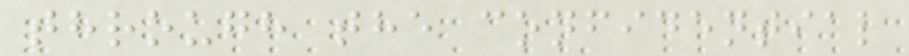through the confidential
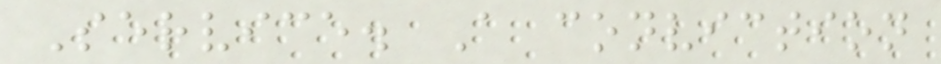Service. A conviction
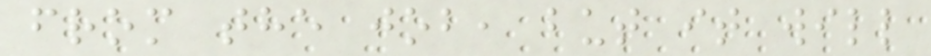from the job, but it will
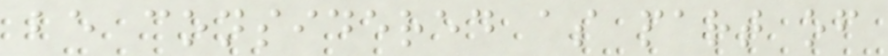be considered as part of
